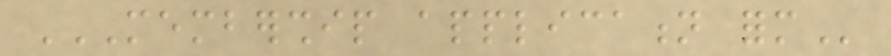MEMBERSHIP APPLICATION FORM
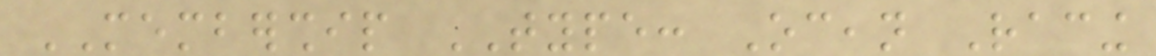MEMBERSHIP TYPE: Ocean Racing
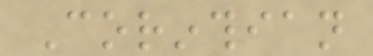Corinthian
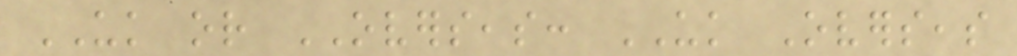UK or OVERSEAS: UK Overseas
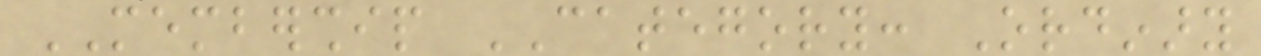MEMBERSHIP CATEGORY: Ordinary
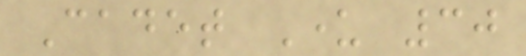Cadet Under 30
